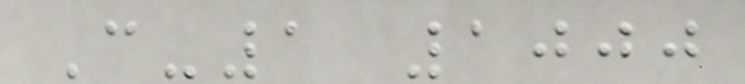C-1 1000
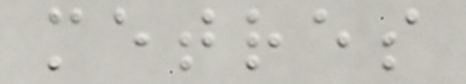metres
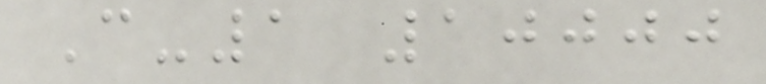C-1 10000
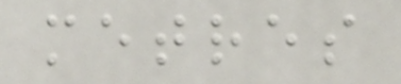metres
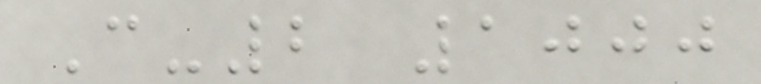C-2 1000
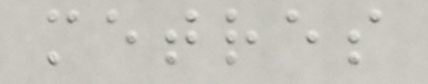metres
